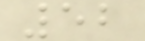52
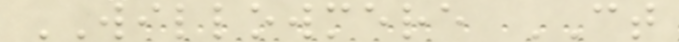WILLOWMERE CT
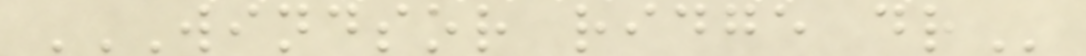WINDSOR RIDGE DR
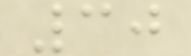30
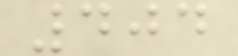404
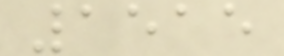1515
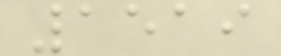1519
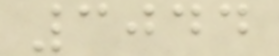3044
